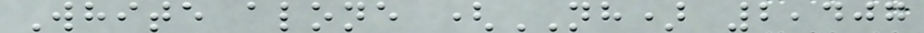White alone (NH) 2,407
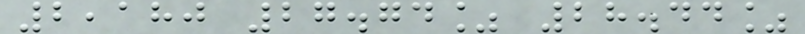2,180 27.74% 28.44%
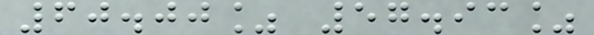60.00% 57.93%
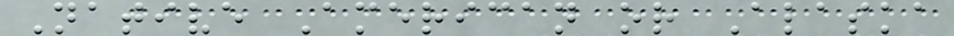Native American or Alaska
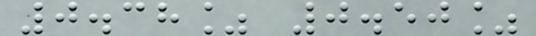0.38% 0.50%
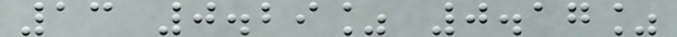13 0.29% 0.17%
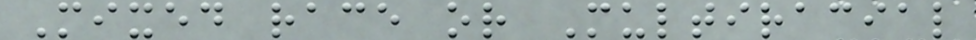Mixed race or Multiracial
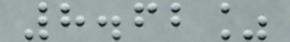8.62%
